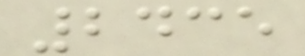2435
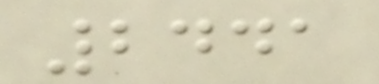2441
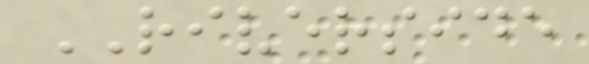RIVERSIDE
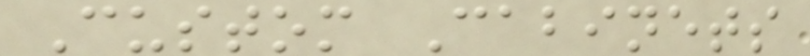Custom Cabinets
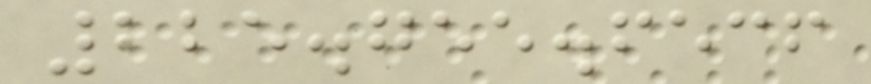225.755.6536
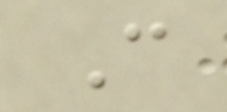C
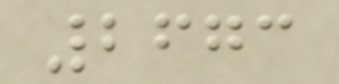2673
